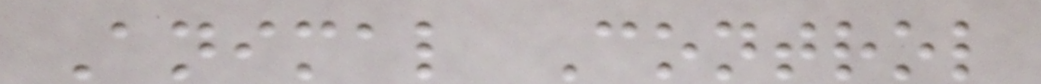Animal Control
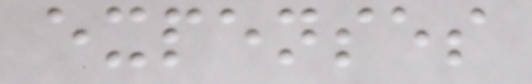expenses
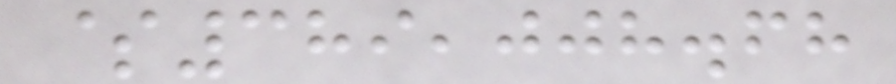$389,008.68
